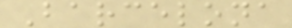Barcelona
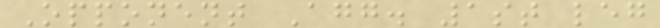Opponent Agg. 1st leg
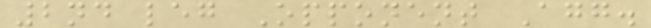2nd leg Opponent Agg.
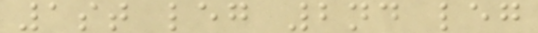1st leg 2nd leg
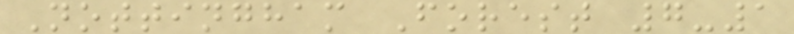Nottingham Forest 7-1
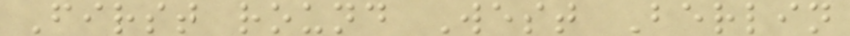First round West Berlin
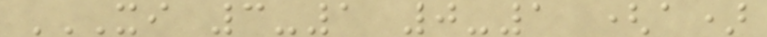XI 3-1 0-1 (A)
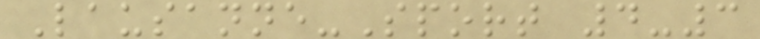Lausanne-Sport 4-3
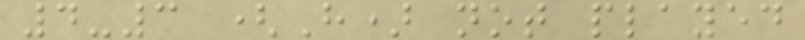4-3 (H) not played
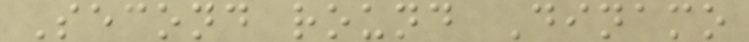Second round Dinamo
